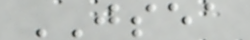JSEA
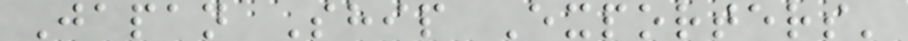Japan Ship Exporters'
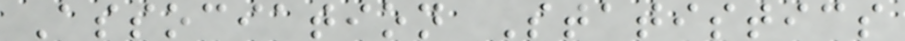Association Statistics
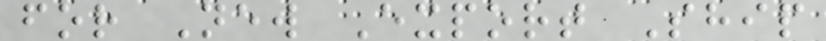for New Export Ship
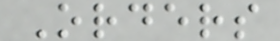Orders
